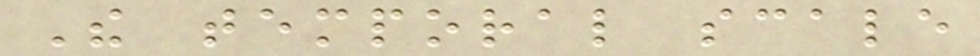The temporal scale
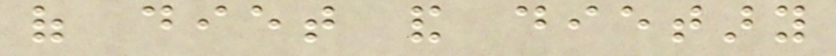of diet and dietary
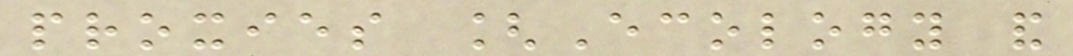proxies [Ecology and
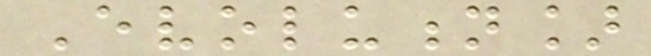Evolution]
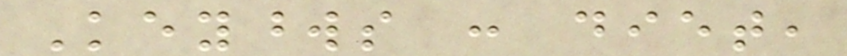Keywords : diet,
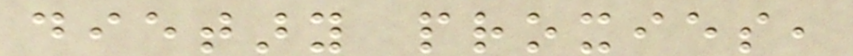dietary proxies,
